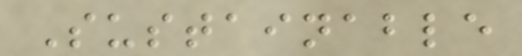Sustainable
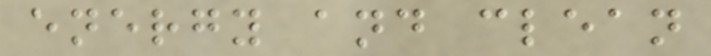energy and clean
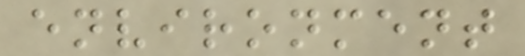environment
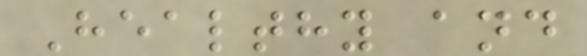Healthy and
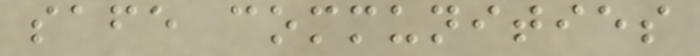safe communities
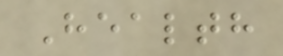Health
